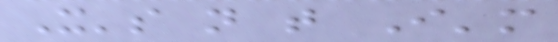It's not that I'm
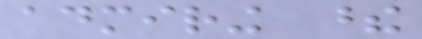admiring these
